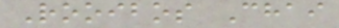Rooibos Chai
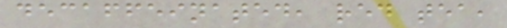decaffeinated, red tea,
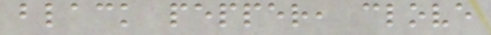black pepper, clove
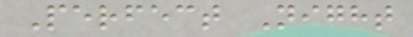Perfect Night
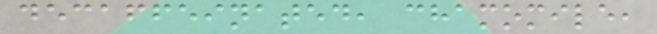decaffeinated, chamomile,
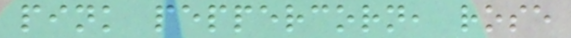pink peppercorn, rose
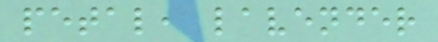petal, lavender
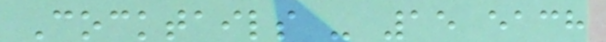Cocktails - 15 each
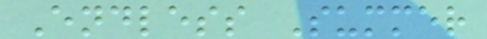Endless Summer
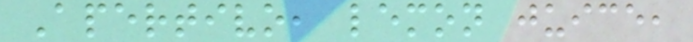Apertivo, lemon juice,
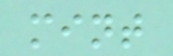mint
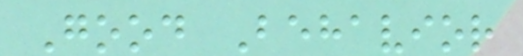Good Behavior
